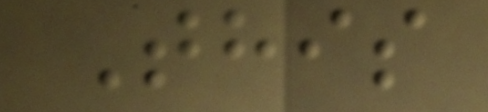This
